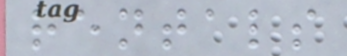rentals
